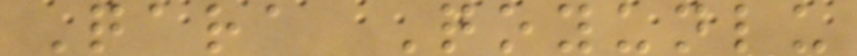Qara Qoyunlu
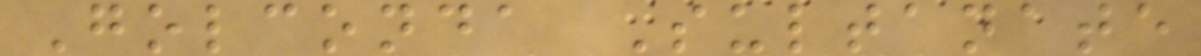Golconda Sultanate
